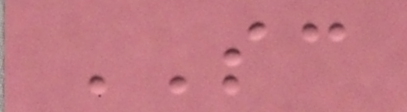SC
